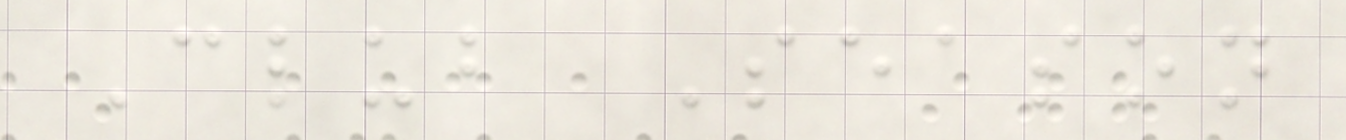Club Season
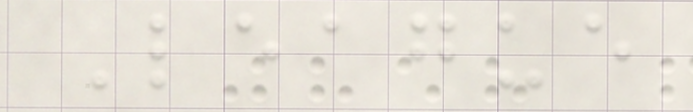League
